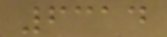6314
